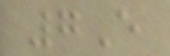7E
